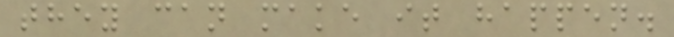they can make it happen.
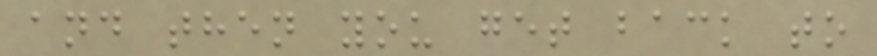and then you get back to
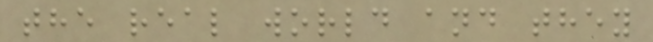the real world and they
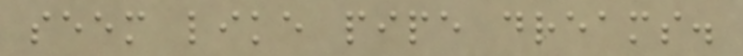seem like pipe dreams.
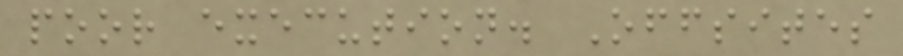poor execution. Offsites
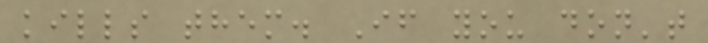kills them. If you don't
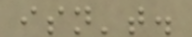isn't.
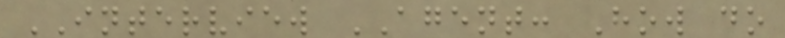INTERVIEW AGENT: How do
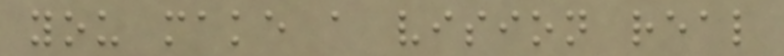you make a vision real
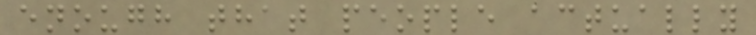enough that people actually
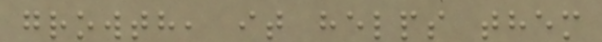growth, it helps them
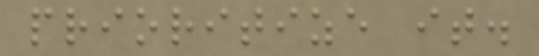prioritize it.
